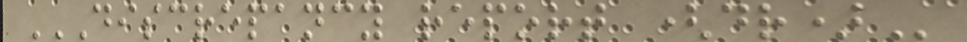DISCREPANCY REPORT (DR)
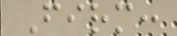Firm:
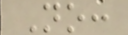No:
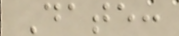Date:
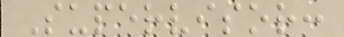Supervisor:
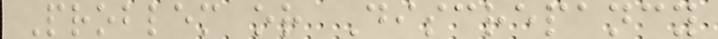Problem or Discrepancy
